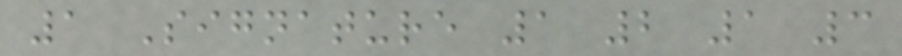1 Signature 1 2 1 3
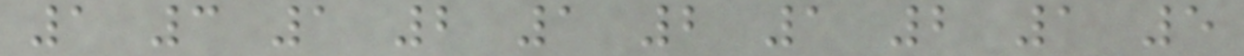1 3 1 2 1 2 1 2 1 5
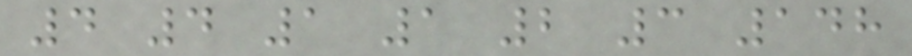4 4 1 1 2 3 148
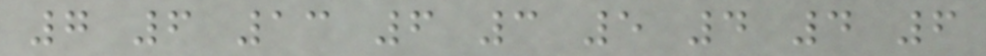7 6 13 6 3 5 4 4 6
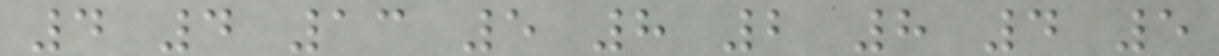4 4 13 5 8 2 8 4 5
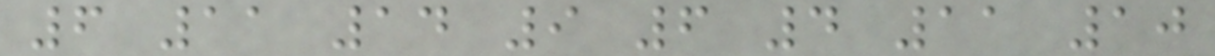6 11 14 9 6 4 11 10
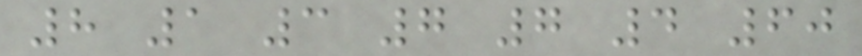8 1 3 7 7 4 60
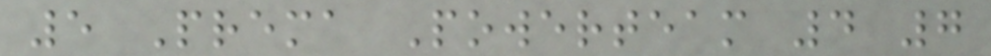5 Prema Powerteam 4 7
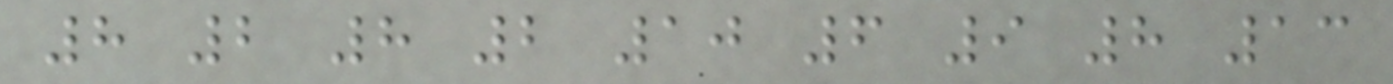8 2 8 2 10 6 9 8 13
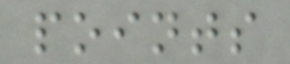points
